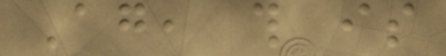Again, this is
